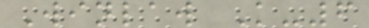Winlaw K-6
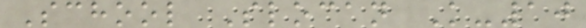School Slocan K-10
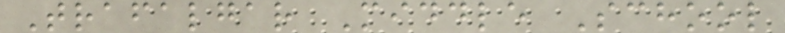Trafalgar Middle School
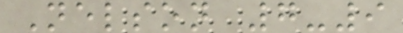Nelson 7-9
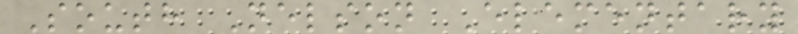South Nelson Elementary
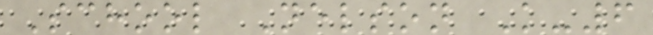School Nelson K-6
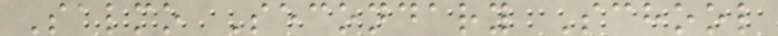Salmo Secondary School
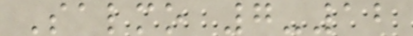Salmo 7-12
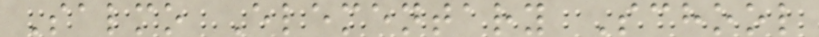Salmo Elementary School
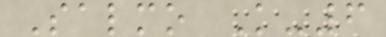Salmo K-6
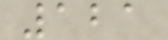121
